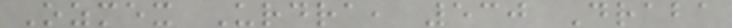Ozmex Urdra, 530 Draba
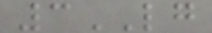3LG
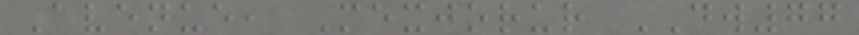Avenue, Mexjorur DW77
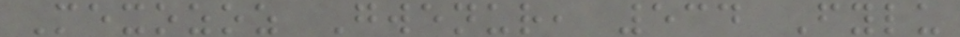Mexozoz Gwenur, 534 Fylu
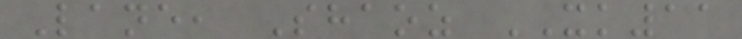Lane, Shaoz XK11
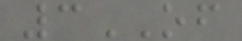3OF
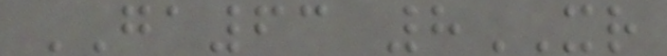GA63 8XR
